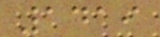1419
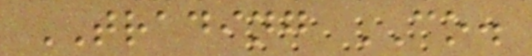TRADING CO.
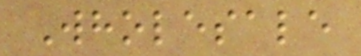Wholesale
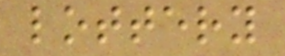lottery
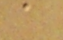a
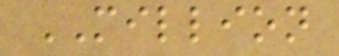MILLION
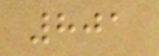801
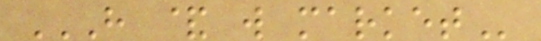H & W MARKET
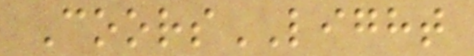CoorsLIGHT
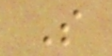S
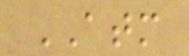ATM
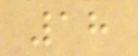18
